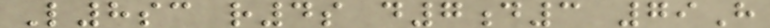L8sc r4s d7d3 79H
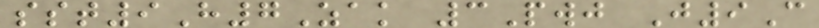sst9H7Zak 3Pwj J9C
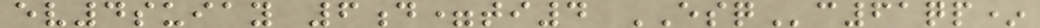ev4suiay 6d=ti4 ESQc61qp*
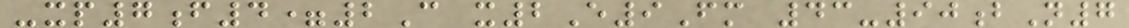-xp7f4=2C x2E9Fm 43-90bN7
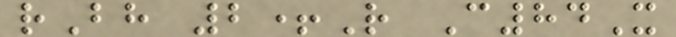rBh 2+R C84X
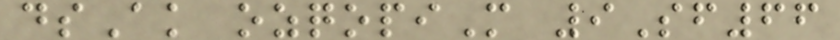dsAk ozqopiM 9Sf66
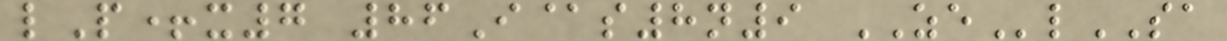lP+x7 86I@s8n9 ZElSA
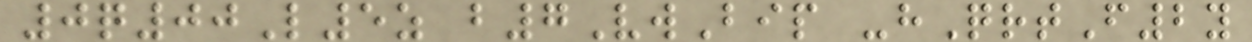0q00L5z b7VwBip -hQrtF2y
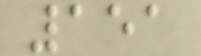151
